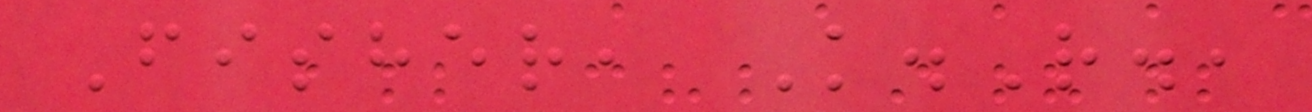Fisher, K.R.,
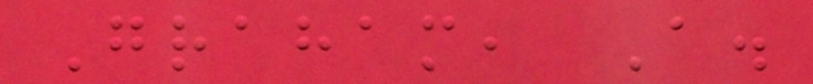Graham, A.
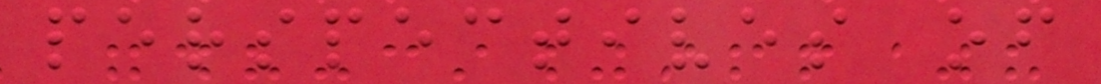perspectives of
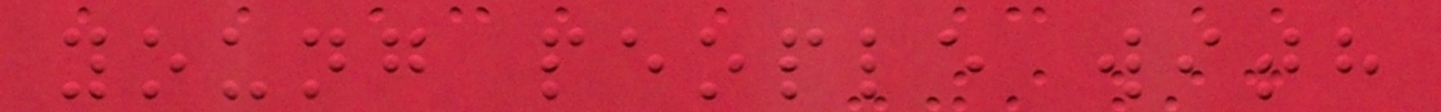young people with
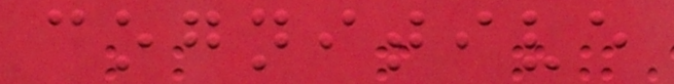cognitive
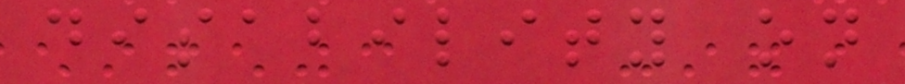disability on
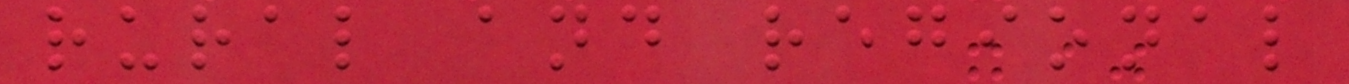rural and regional
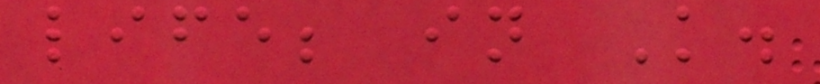life; in K.
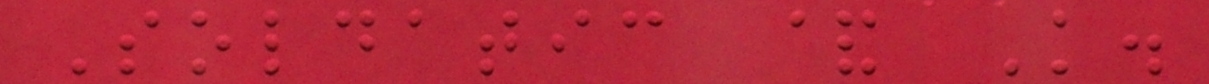Soldatic & K.
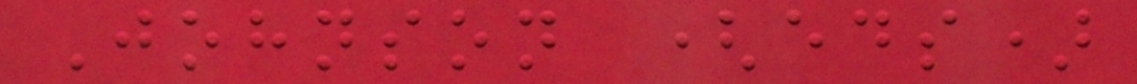Johnson (eds)
